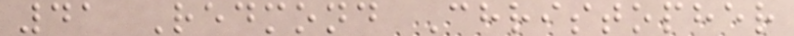41 Redmond Christopher
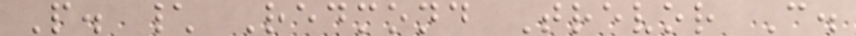P. \ Redmond Trevor C.
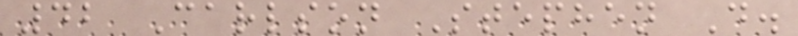42 Carlson Stephen D.
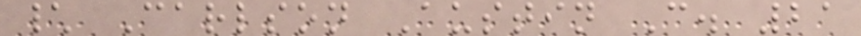\ Carlson Austin C. 21
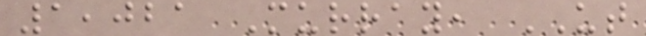1,021 Murray, UT
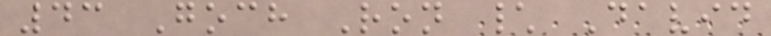43 Goch Ron \ David
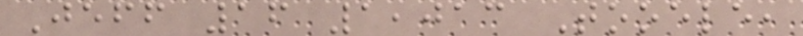Jeff 16 1,013 Tooele,
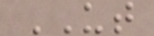UT
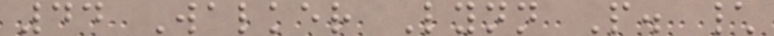44 Walker Lynn P. \
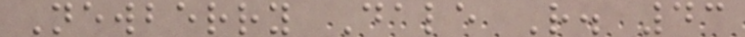Newberry Dale R. 43
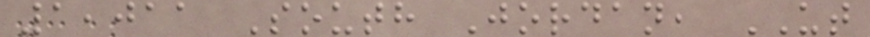1,011 South Jordan, UT
